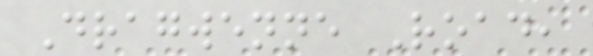Dragwenne Road,
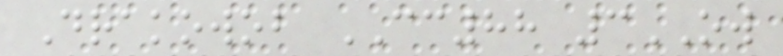Drakowob CC88 3OW
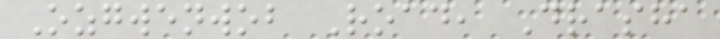Ozgwenwob Road, Drasha
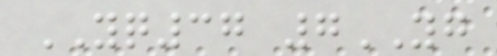YQ37 7YG
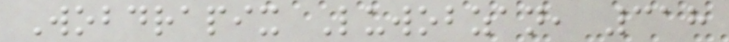Wobdrapix Luwobzan, 318
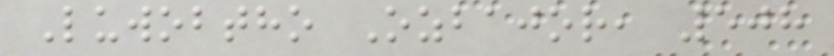Luwobtho Ozbajor, 508
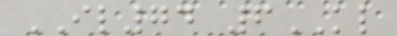IL74 6KL
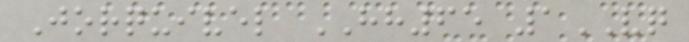Jorquivel HH65 1VQ
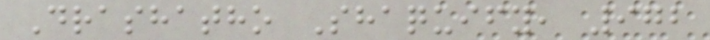Drashatho Shaquify, 972
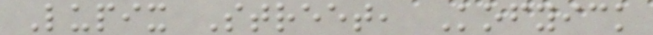Lupix Street, Kofyick
